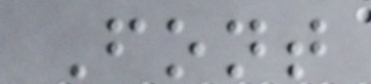Font
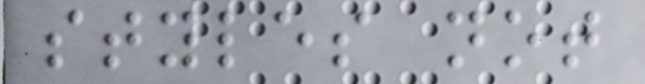styles not
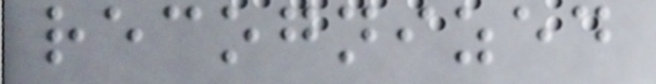recognized
